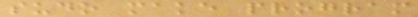sudo make program
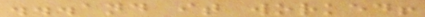...and it worked!
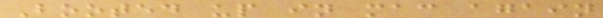Booted up in mac again
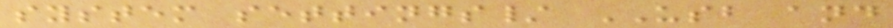system settings/ USB and
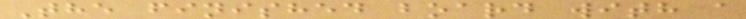The finished board with a
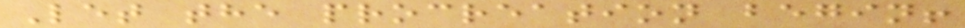Let the procreation begin!
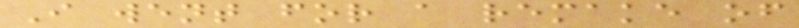I went for a remake of
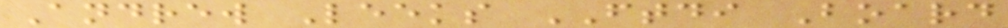Andrew Leeks FTDI Board
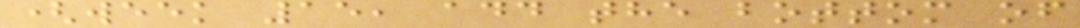(week 15, add the bottom of
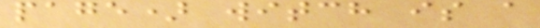page) witch is a
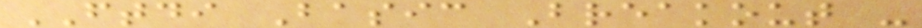FTDI Basic Breakout -
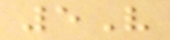5V
